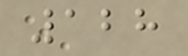128
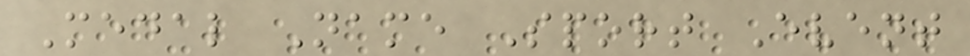Medal Name Sport Event
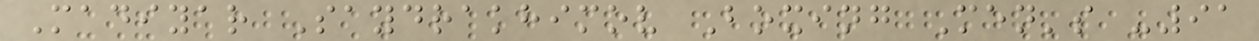Madiyar Saydrakhimov Boxing Men's -91
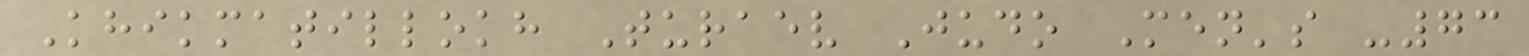Khikmatillokh Turaev Judo Men's -73
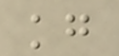kg
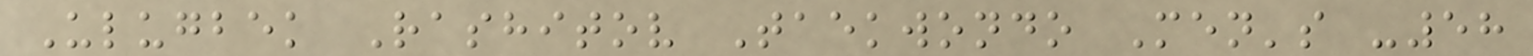Ulugbek Rashitov Taekwondo Men's -58
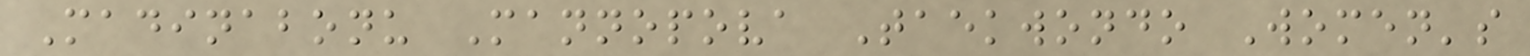Madinabonu Mannopova Taekwondo Women's
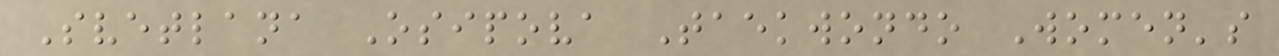Svetlana Osipova Taekwondo Women's
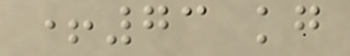+73 kg
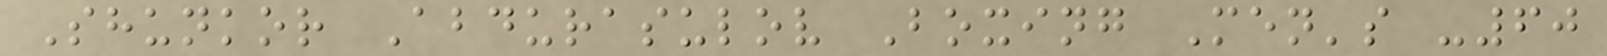Shunkor Abdurasulov Boxing Men's -60
